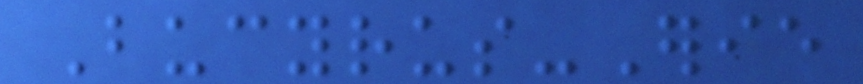Bucyrus-Erie
